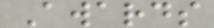Awards
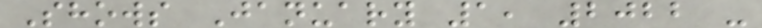Shows January 1, 2022 -
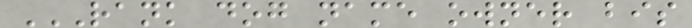RANK DOG NAME OWNER BIS
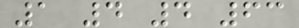1 4 4 63
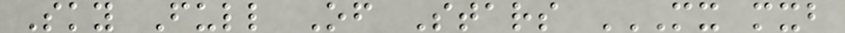Sky Full Of Stars MX MXB
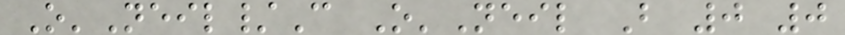O'Neil/C O'Neil B 0 0
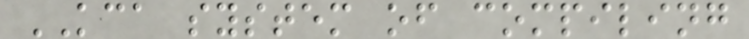KCA system of compiling
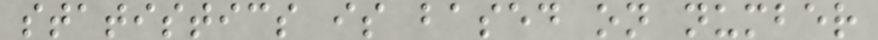statistics is based on number
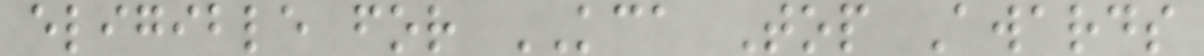eligible for KCA Top Awards
